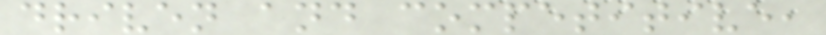driven and competitive,
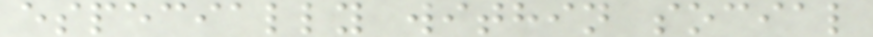especially within social
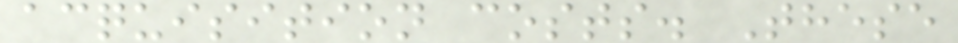acquisition costs. These
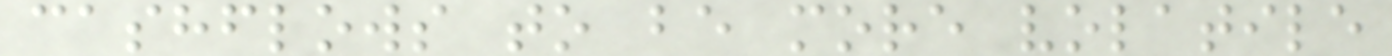cashflows to be more volatile
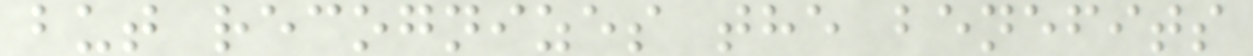but recognizes the benefits
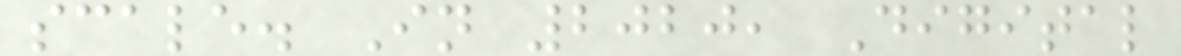scale. In 2020, Digital
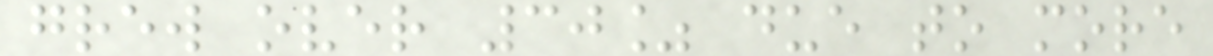grew over 30% due to more
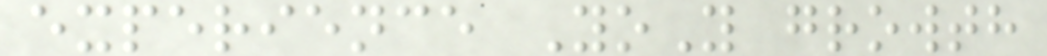experience YoY growth
